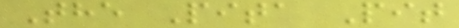The Pita Pit
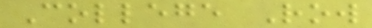College Row
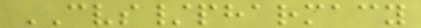CVS/pharmacy
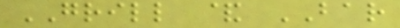GRILL & BAR
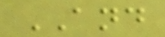AND
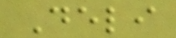Deli
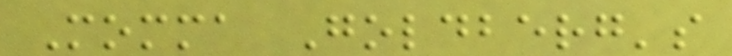Momma Goldberg's
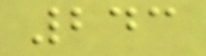243
